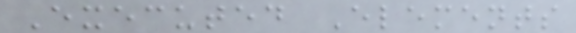Executed Elements
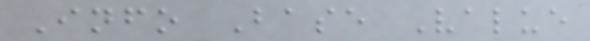Info Base Value
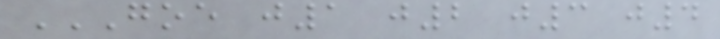GOE J1 J2 J3 J4
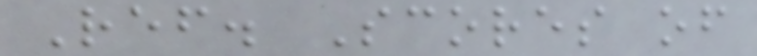Ref. Scores of
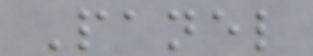Panel
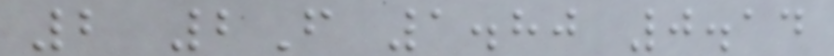2 2F 1.80 0.14
